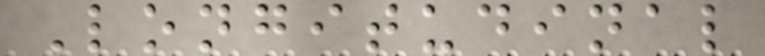Longitudinal
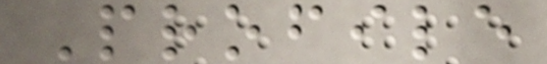Profile
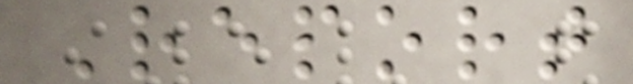Report
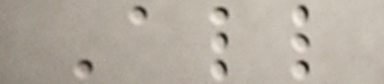All
